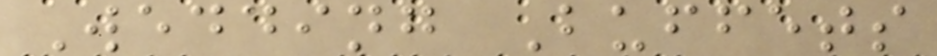Wedding Buffets
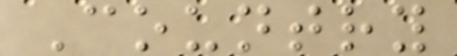Country
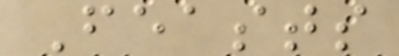Feasts
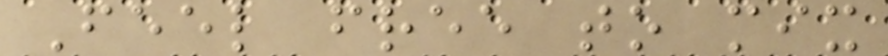Feel free to mix
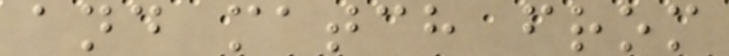and match from
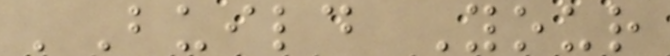'Build Your
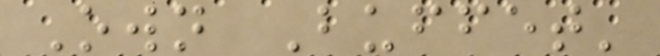Own Buffet'
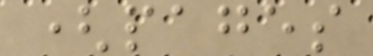(pages
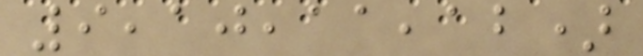9,10,11,12)
